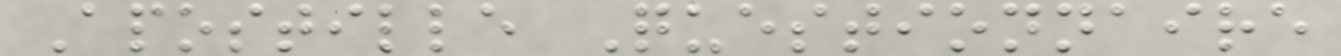Apostille Questionnaire
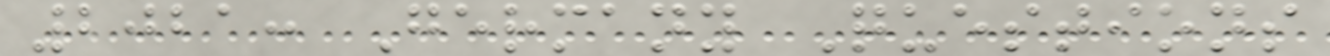2021: Germany Questions
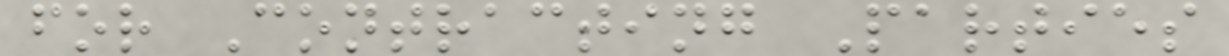for Contracting Parties
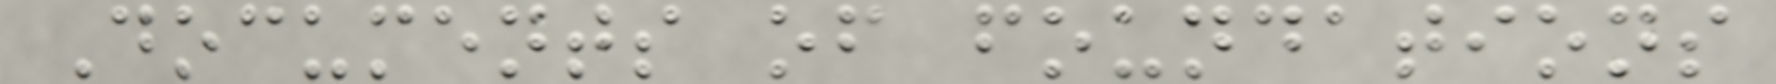Documents of foundations
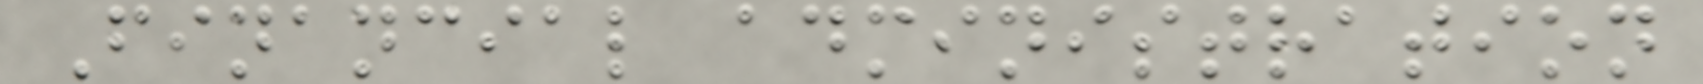Financial administration
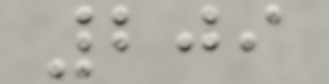209
